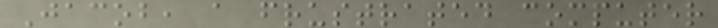Jacob, a frustrated computer
